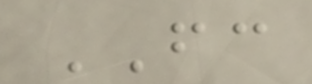FC
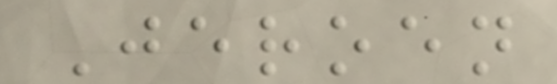Jeroen
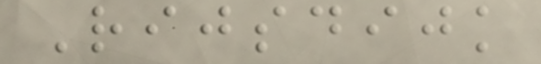Rijsdijk
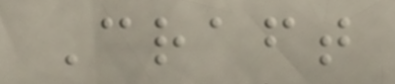Craft
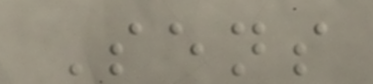Sens
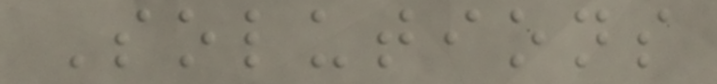Solutions
